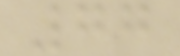77
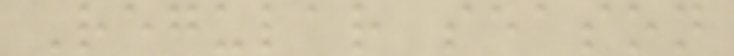Regular season
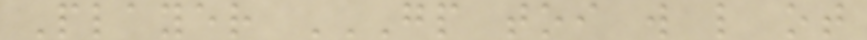Player GP TOI W L OT
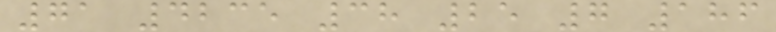71 4235 38 25 7 186
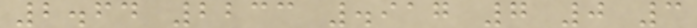2.64 2233 .917 7 0 3
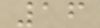16
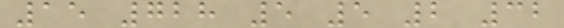15 728 5 5 2 32
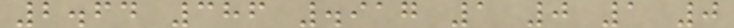2.64 386 .917 1 0 1 0
